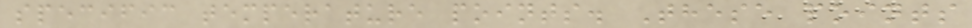specific temperature points. These points
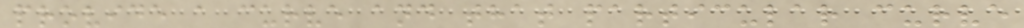provide a curve and that particular curve
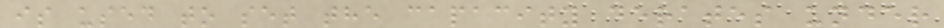is used to set the capacity derates under
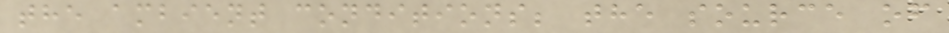the ambient conditions; the source of
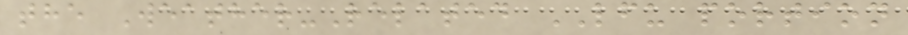the Weather-Related LFU portion
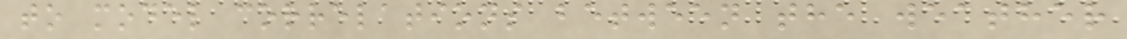to model correlations between the weather
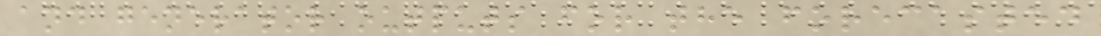and generator outputs for the forecasted
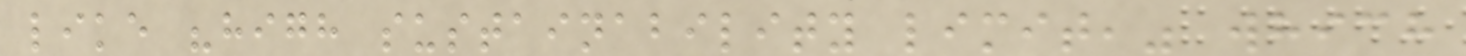like "high sustainability limit," which
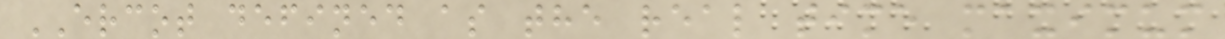ERCOT defined as the real time maximum
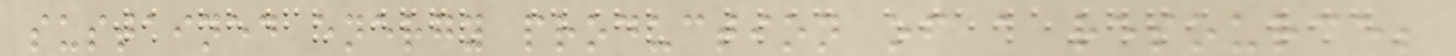sustained energy production of a resource;
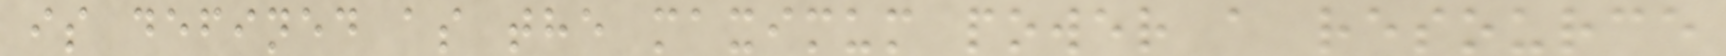is defined as the maximum power a resource
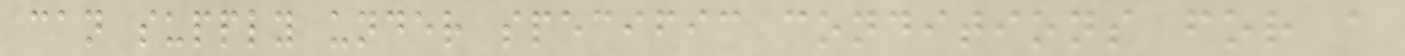can supply under specific conditions for a
